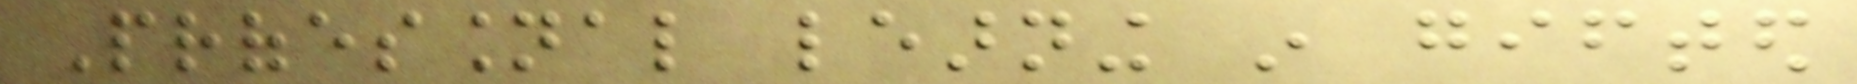Professional learning in gifted
